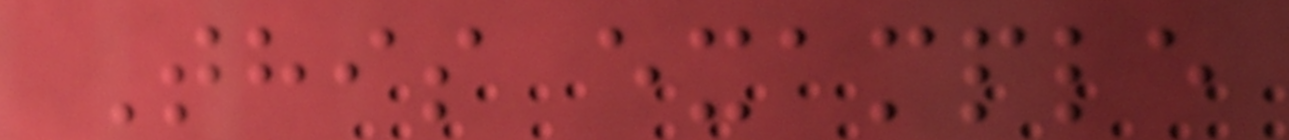This example
